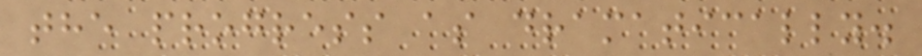the progress as dramatically.
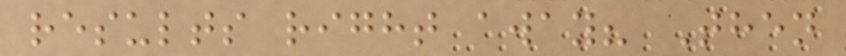results right away? Then
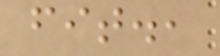fit.,
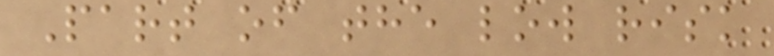Part of the low risk
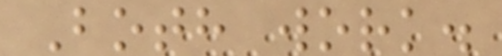Both work.
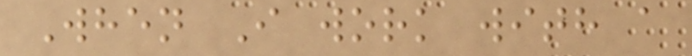When I work with a
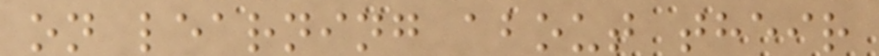on learning about their
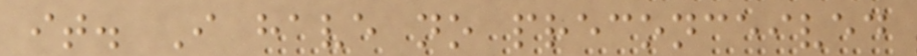it. I have no preconceived
